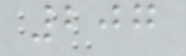207
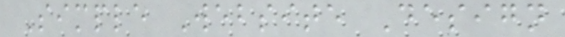Simple Website Design
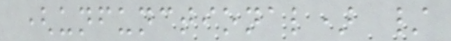(unfunctional) /
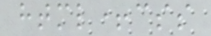html+css
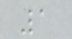1
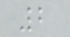2
